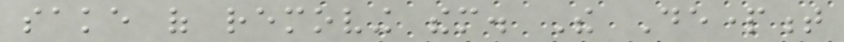sake of removing them. The Department
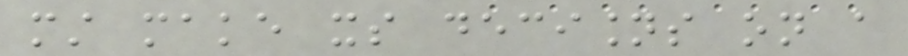must make its decisions on a
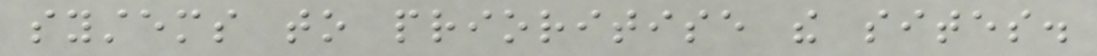systems to prioritise the sites.
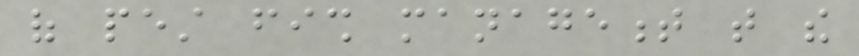of pest fish management that the
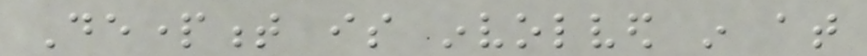Department is involved in at
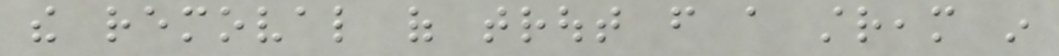the removal of trout from a stream in
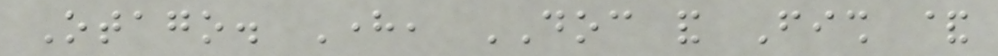Otago. Here, DOC and Fish &
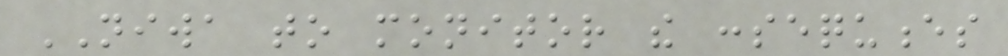NIWA to monitor the consequences
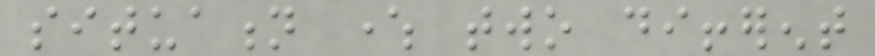situation where two different
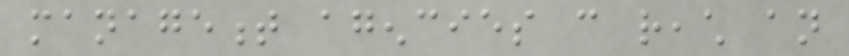management agencies can reach an
